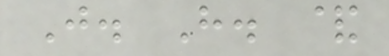J. H. &
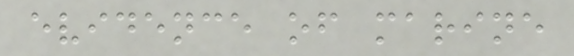evidence of marine
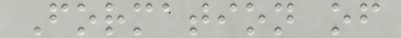Formation of
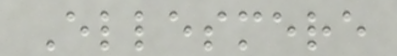Ellesmere
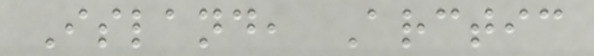Island, Arctic
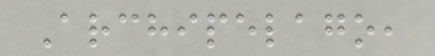Archipelago,
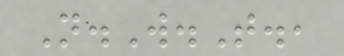N.W.T.,
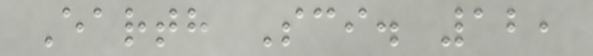Earth Sci. 12,
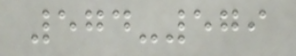574-579
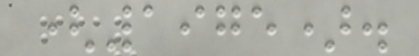(1975).
